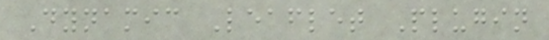Dynamic Leaflet Plugin
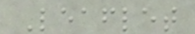Leaflet
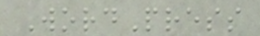WordPress
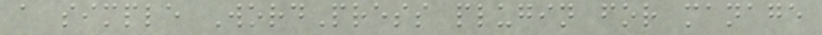a simple WordPress plugin for manage
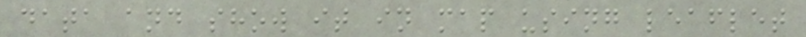data and show it in map using leaflet
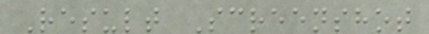Result Screenshot
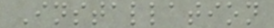Installation
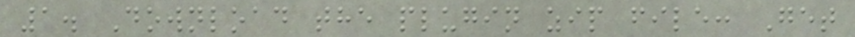1. Download the plugin zip file: Get
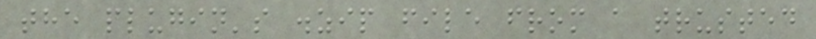the plugin's .zip file from a trusted
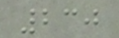230
